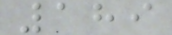189
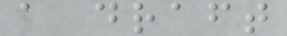a draft
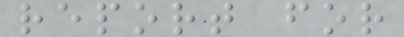report for
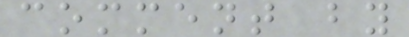comment by
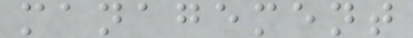management
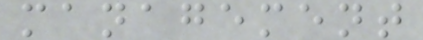management
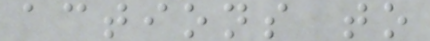actions to
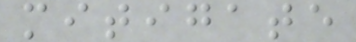mitigate
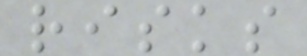risks
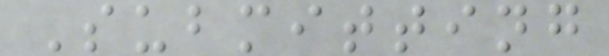Submitting
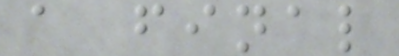a final
